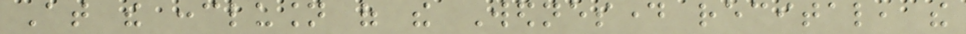At the conclusion of the Wednesday recital, the
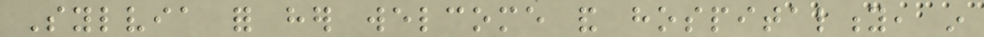Sylvia for her welcome and hospitality, in
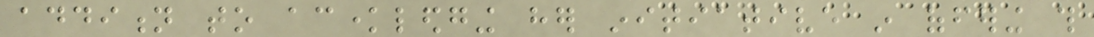addition to acknowledging her initiative in offering this
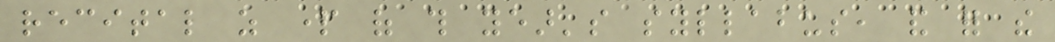recital as part of this year's syllabus, and for the
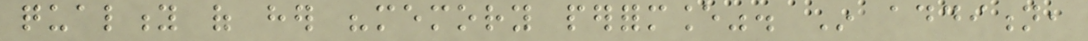quality of her "memory performance". In addition,
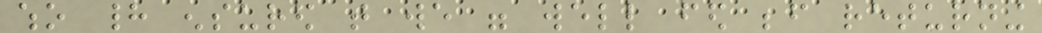who had ensured that we were well fed before returning
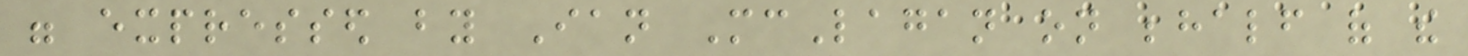were expressed by Ian McLagan on behalf of the
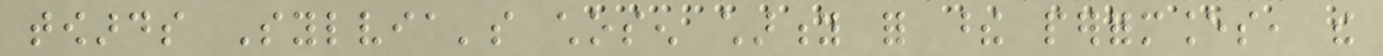towards Sylvia's chosen charity for these performances, the
